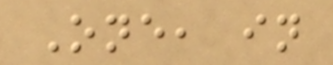One, in
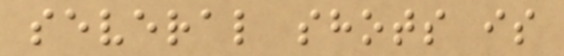several shots is
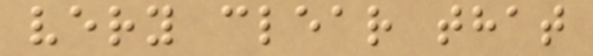very clear that
